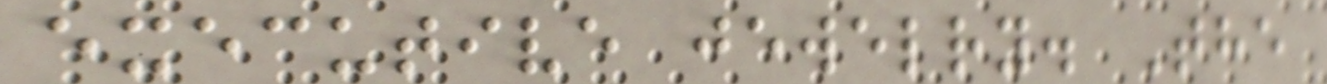executive jewelry. The
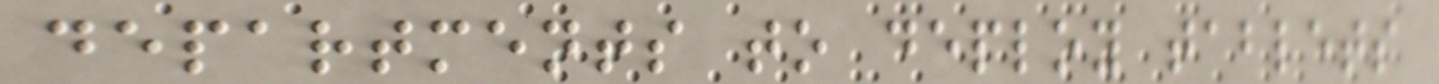departments to deploy tablets
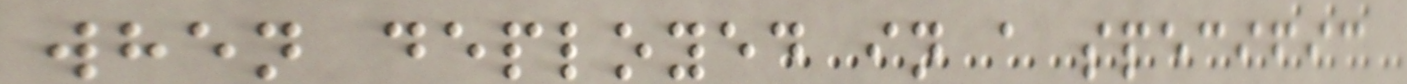when deployed in a specific
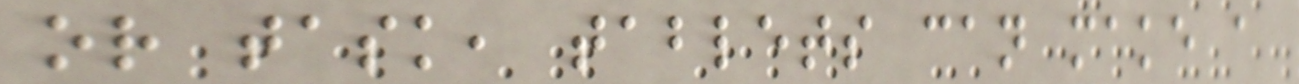or task, tablets can make a
